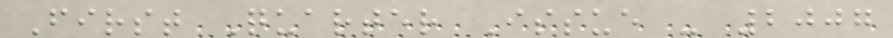First Quarter Issue - 2007
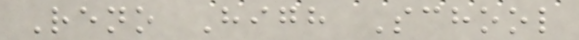Reno High School
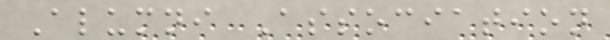Alumni Association
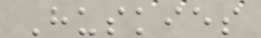Huskies
